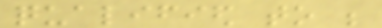qualified to be
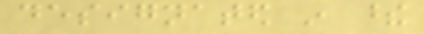designated in these
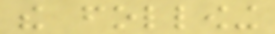the following
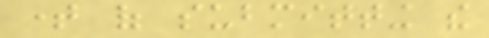time of submitting the
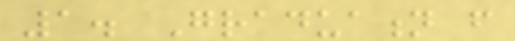1. Graduation from
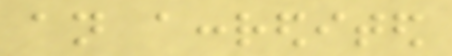an accredited
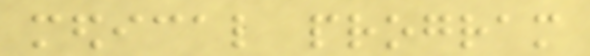medical program
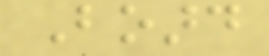Board
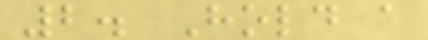2. Hold a
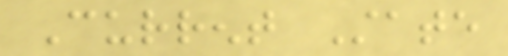Current State
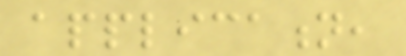application,
